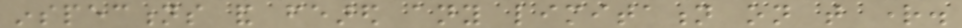inspections and feared any limitation on that right.
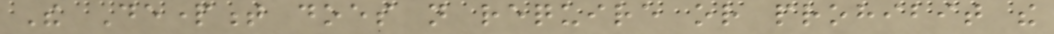The Department does not require or prohibit the
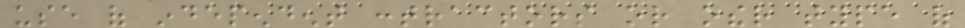use of independent contractors or other type of
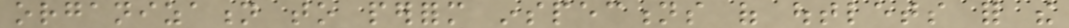organization to perform inspections of outlets for the
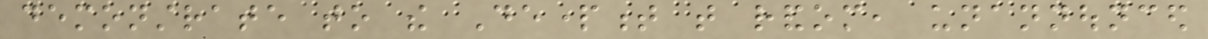demonstrate to the Department that random, unannounced
